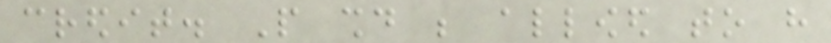credit. People should be allowed to have
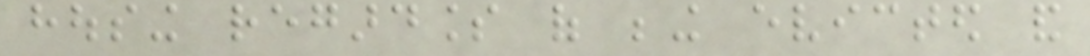housing regardless of being evicted and
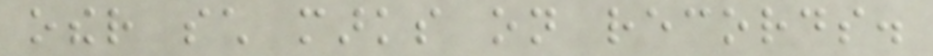other such marks on records.
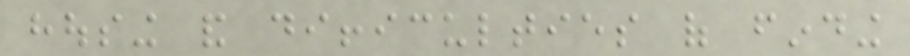housing and difficulties of finding
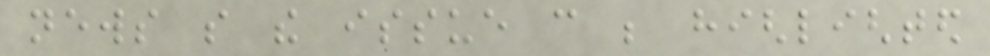news so the issue can be highlighted
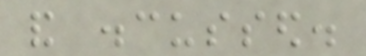and discussed.
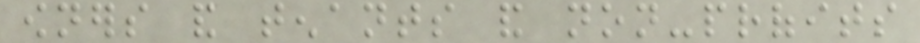owners and tenants and non-profits
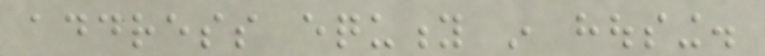address equity in housing.
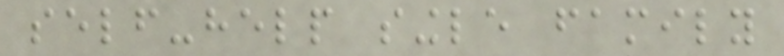self-help single family
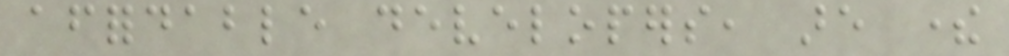affordable developers, are there
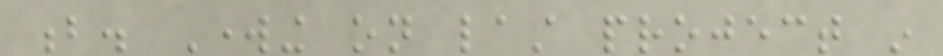b. Working on last project in
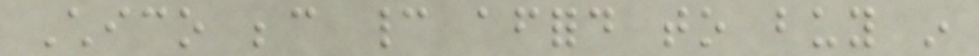Chico because cannot afford to buy in
